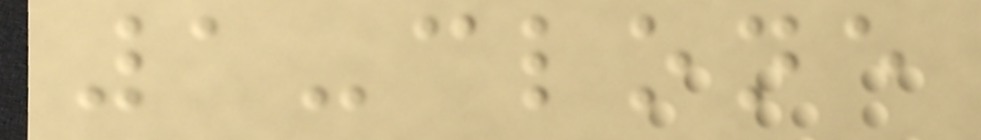1-clone
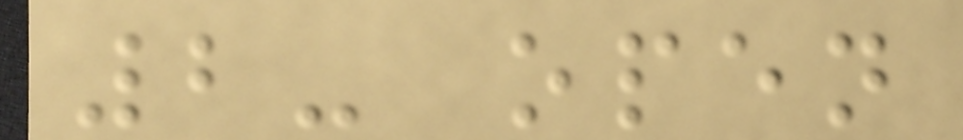2- open
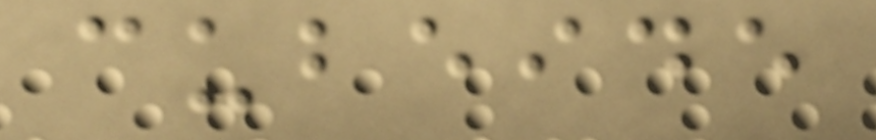cubeide
